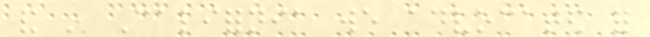and in California we advocated for
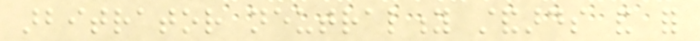arbitrator neutrality standards and for
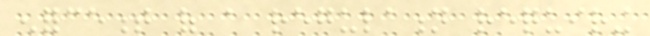enforcement of a regulation requiring
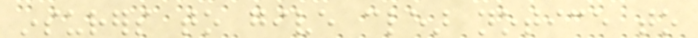insurers to give clear notice to
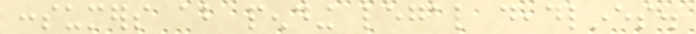consumers about pending legal deadlines.
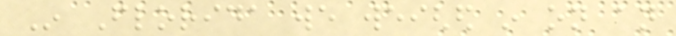In Florida we weighed in on an
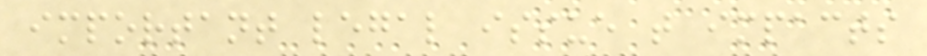important legal issue that impacts
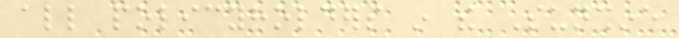all policyholders in the Sunshine
